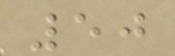50
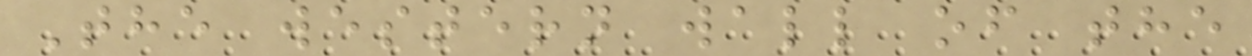The western wall of the
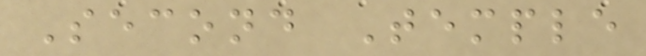Second Temple
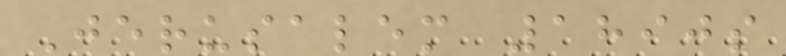Jerusalem 1890s
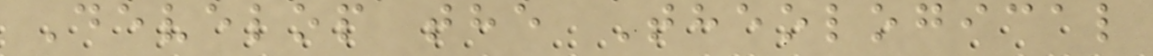Develop the Theological
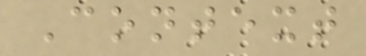Context
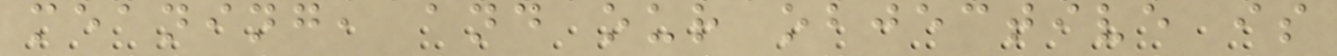meaning, and our objective is
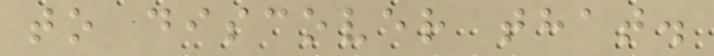to discover that.
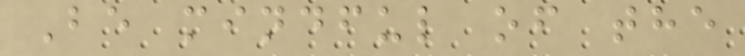Be mindful of the
